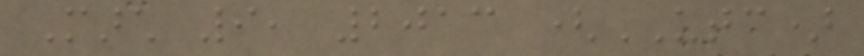March 9, 2013 (UTC)
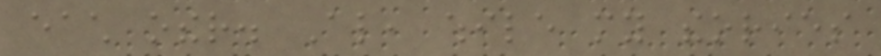each other. Also, while my theories
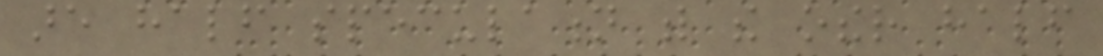are half speculation with the other half
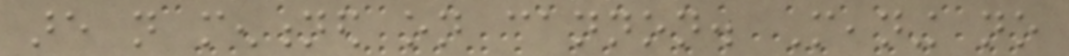are not mentioned on cannon. Meaning no
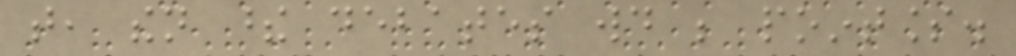that, then these debates would be pointless.
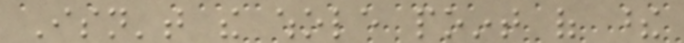Isn't the whole point of these
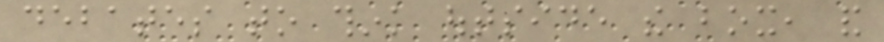debates to think outside the box, and
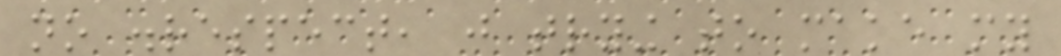no disrespect, just trying to make my
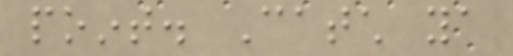point. Catch ya
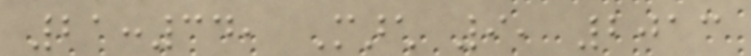21:34, March 9, 2013
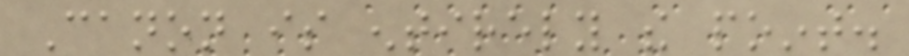Canon is entirely the point.
